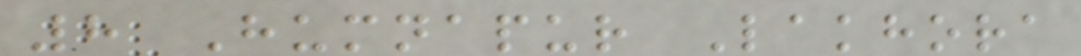8 Humnapur Lakhora
